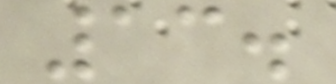13.
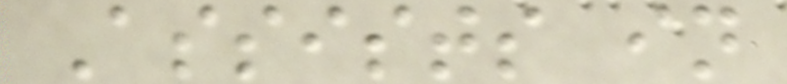Assists in
